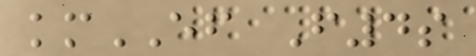kmEF F4s
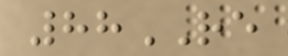88RE
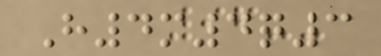H4m4q3
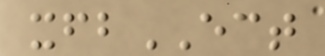xfbECT
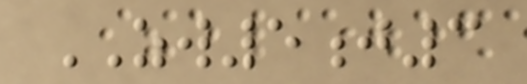ZW5j3
